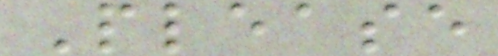Please
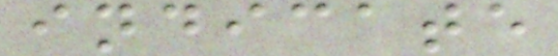indicate
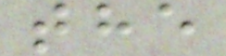the
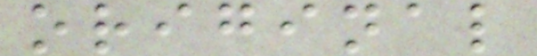original
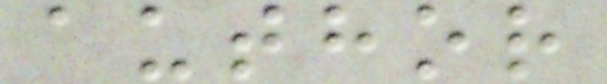author
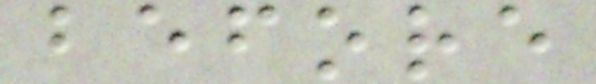before
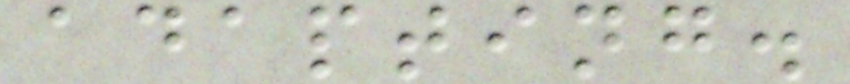adapting.
